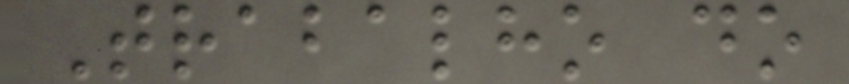Trabalho do
